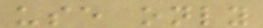use only
